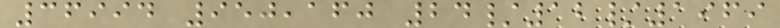36994 950,160 24/12/1969
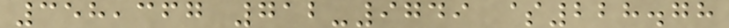358,367 712-9749 $228.78
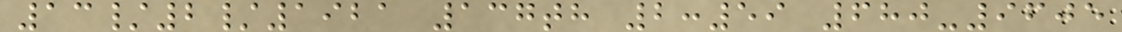13/2/1921 137th 2:59 680-9605
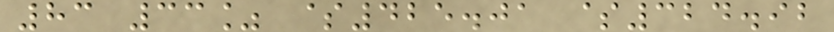83 33% $425.01 $324.92
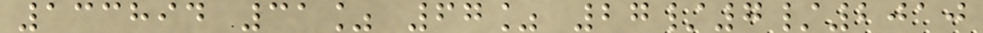133894 31% 67% 27/7/2010
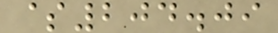$204.09
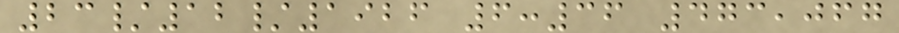23/12/1926 6:36 473,067
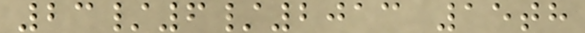23/6/2013 15th
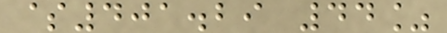$401.29 44%
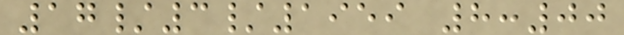17/3/1959 8:00
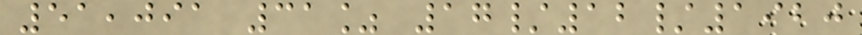51,091 31% 17/12/1920
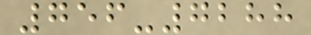756-7288
